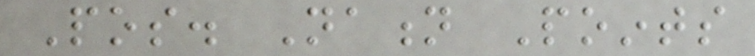Pos. Nation Points
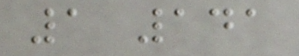1 141
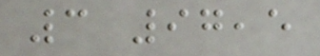3 97,5
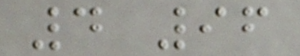4 96
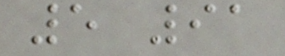5 91
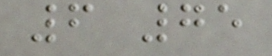6 75
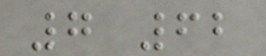7 62
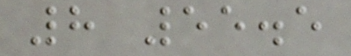8 55.5
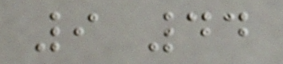9 44
